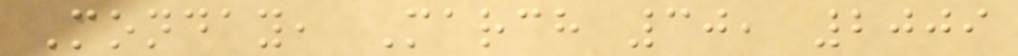Monday, March 30, 2009
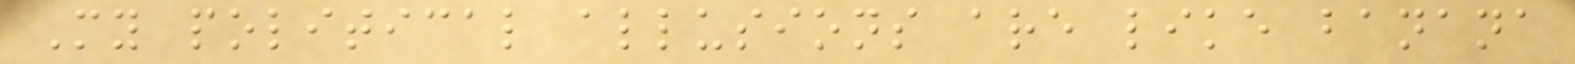My political allusions are like banana
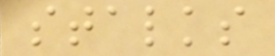stalks
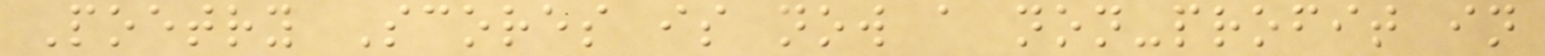Poetry Scores is now a non-profit in
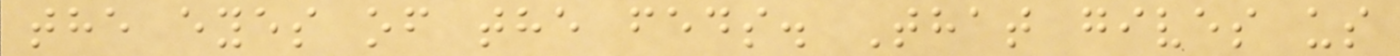the eyes of the feds. That gives us
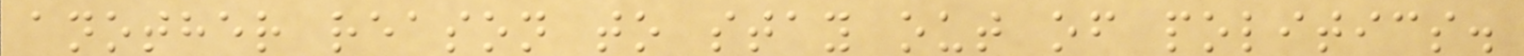another reason to stay out of politics.
